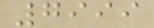7999
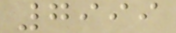7999
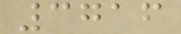3716
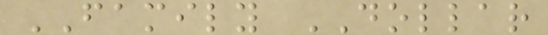FAMILY DOLLAR
